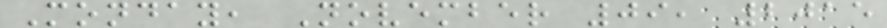Monday, November 09, 2015
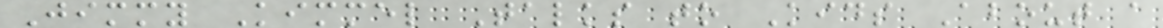Jimmy Kimmel Talks to Kids About a
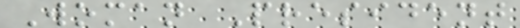Woman President
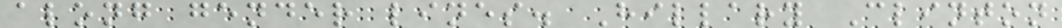along gender lines. Hillary Clinton
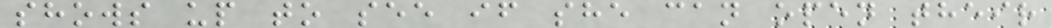shows up to see if she can open their
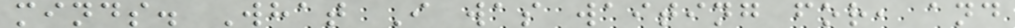minds. What I was waiting for, and
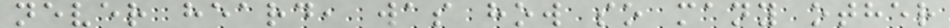never heard, was how so many other
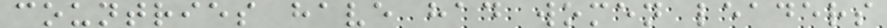countries have had women leaders
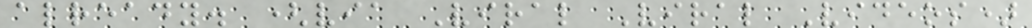already. (via Viral Viral Videos)
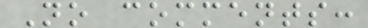No comments:
